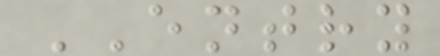ENTRY
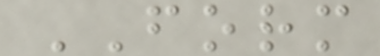FORM
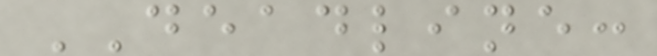DEADLINE:
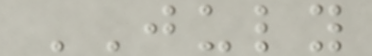JULY
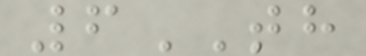6TH
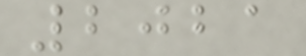2021
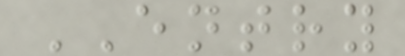ENTRY
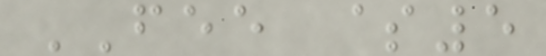FEE $5
